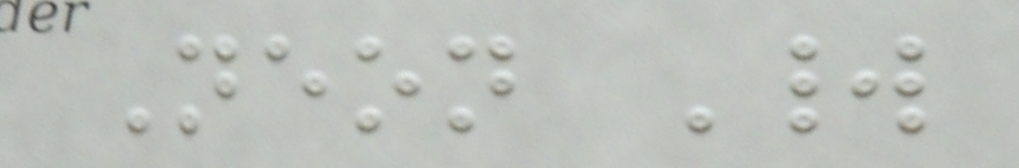Neon World
